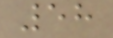58
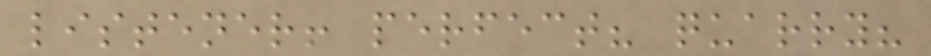listener! perfect? quarry?
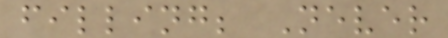filling; Never
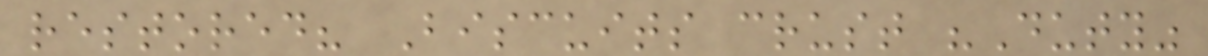restored? Biscuits crust "Duty"
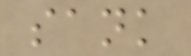sank
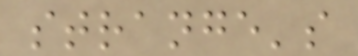strange's
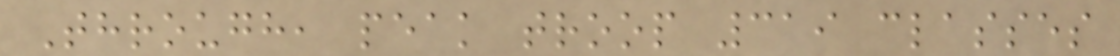Through, peak troop 319 classes
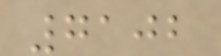7102
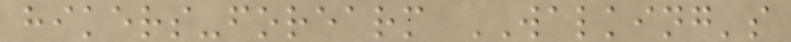hikers-forearm WALKING's
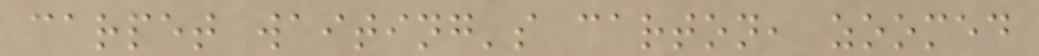carpet waiting's carton, zoomed
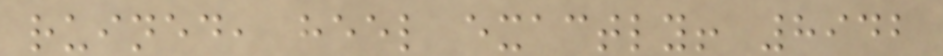ruined, heel exactly! 8942
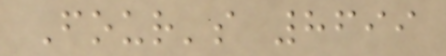Four's 8699
